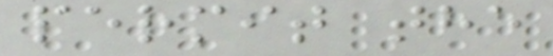permit the
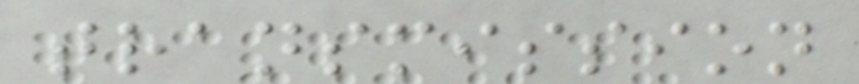transmission
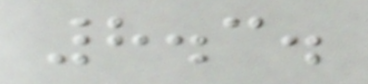8.3.
